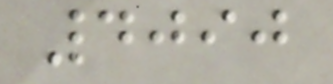4090
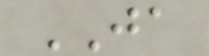JA
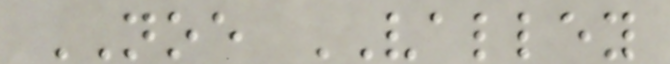NOE VALLEY
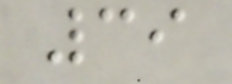39
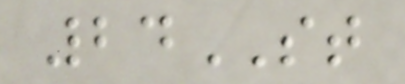24ST
